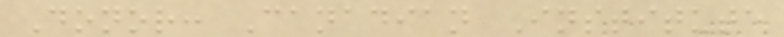Donor: Canadian Institute
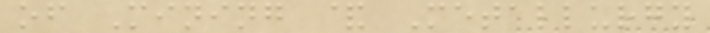of Mining & Metallurgy
